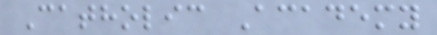Catholic Academy
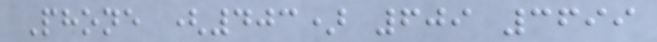Phone (403) 609 3699
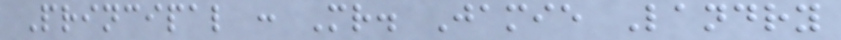Principal : Mr. Jamie Landry
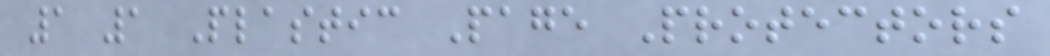1 1 Plastic Page Protectors
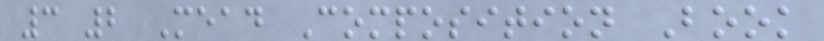3 2 Mead Composition Book
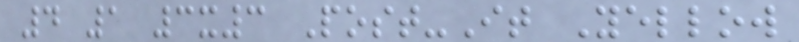4 1 3x3 Post-It Yellow
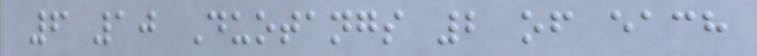6 10 Duotangs 2 of each
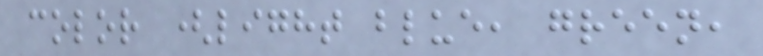color (light blue, green,
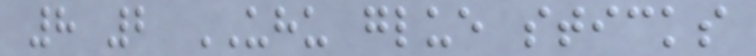8 2 UHU glue sticks
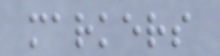markers
